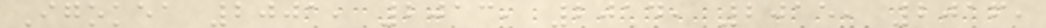Igokea 2001, 2013, 2014, 2015, 2016,
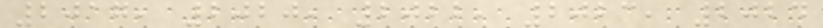2017, 2020, 2022, 2023, 2024
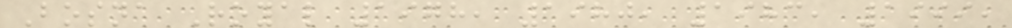Bosna Royal 1978, 1980, 1983, 1999,
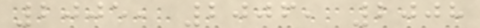2005, 2006, 2008
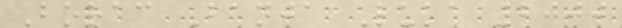Borac Banja Luka 2000
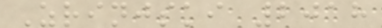Zrinjski 2018
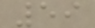59
